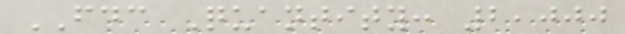FDC Quantity: 2,000
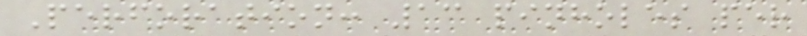Perforation: 13 pinholes per
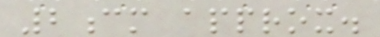2cm approx.
